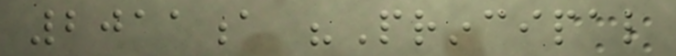2011a "Principal
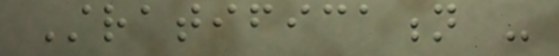Stratification -
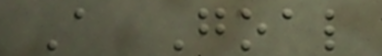A Goal
